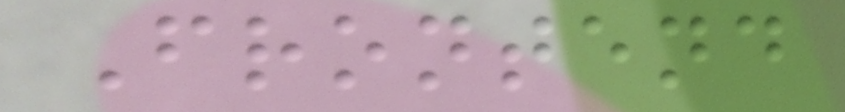Frontend
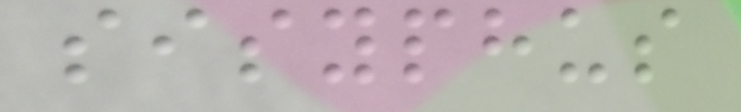sisyphus
